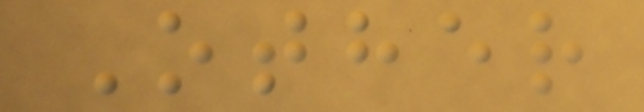Other
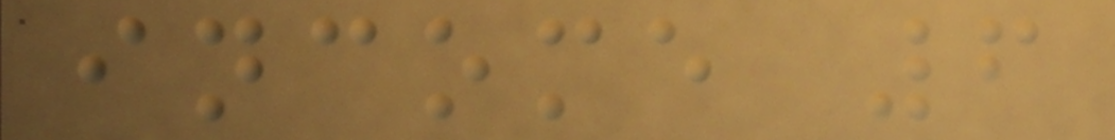income 6
